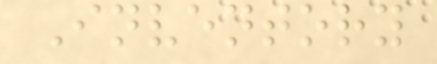Inventory
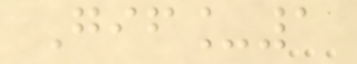Gif_1
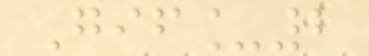Gif_2
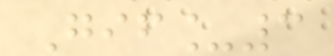Gif_3
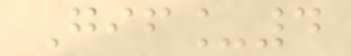Gif_4
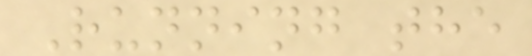Running the
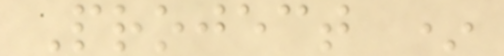Project *
